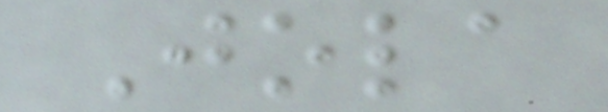Jola
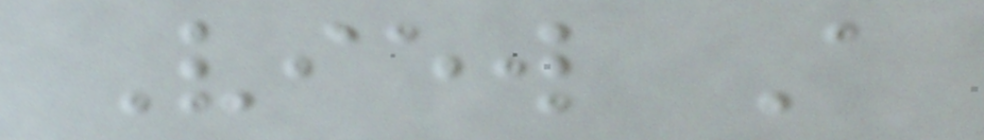View A
